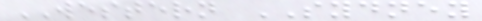WESTERN SYDNEY
